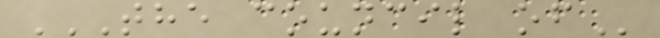THE COUNCIL OF
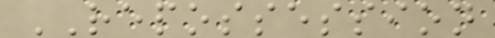REPOSSESSION
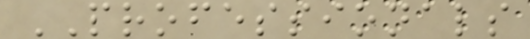PROFESSIONALS
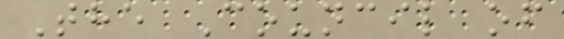The Council of
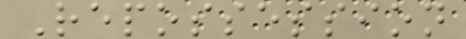Repossession
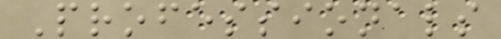Professionals
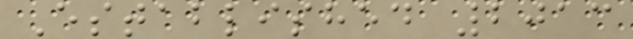Established 2013
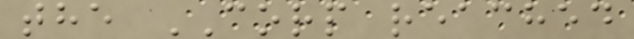the CORP reached
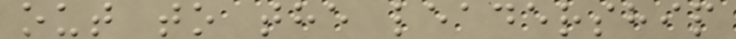out to the leadership
